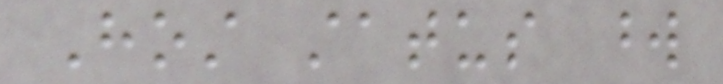Host status word
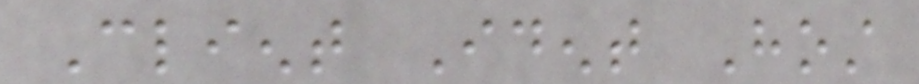Client Ident Host
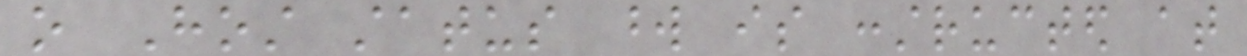o Host status word is constructed at
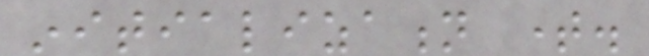initialization time.
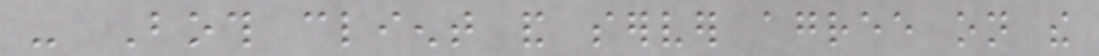- Both client and server agree on the
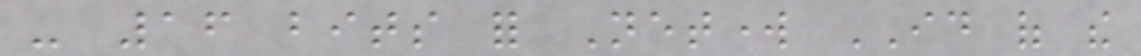- 16 bits for Network ID of the
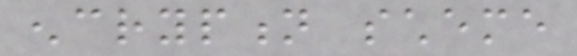encryption scheme
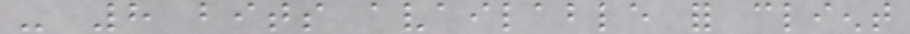- 8 bits available for client
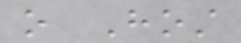o Host
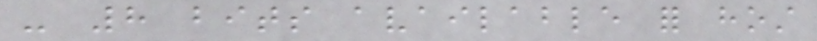- 8 bits available for host
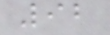92
